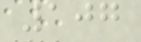107
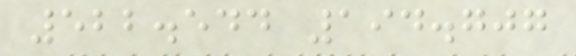522.544 194.707
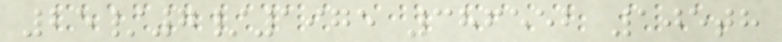25/7/1975 386552 105th
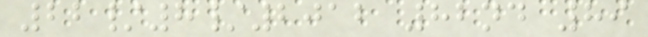22/8/2012 82nd 89
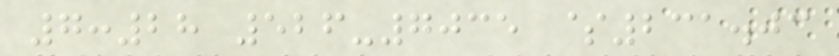7:28 526-7035 $231.03
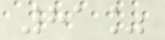81%
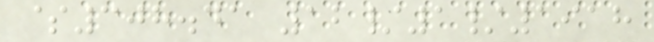$308.41 12/1/1918
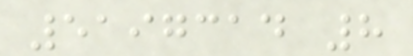5197314 8
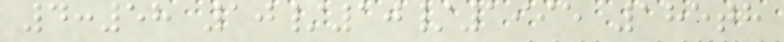4:58 10/10/1995 185th
